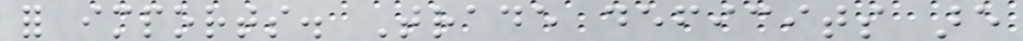for imports. Trade deficits are
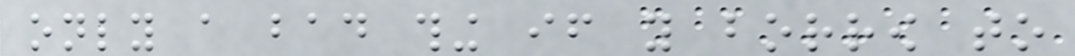only a bad thing if you borrow to
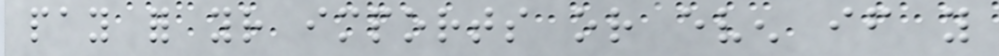pay for your imports or even if you
